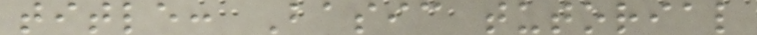title: Basic tutorial
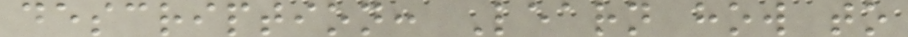description: Learn how to
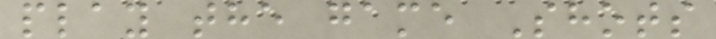play the game Shots
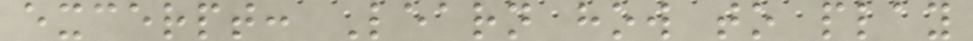excerpt: Learn how to play
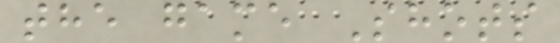the game Shots
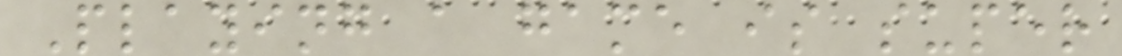Playing a game is super
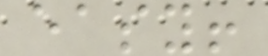easy!
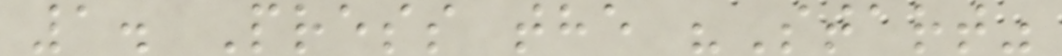1. Press the "Start"
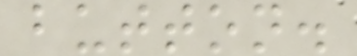button.
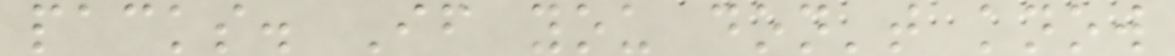packs. If you don't know
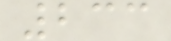233
